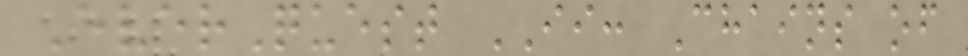EverQuest II: Chains of
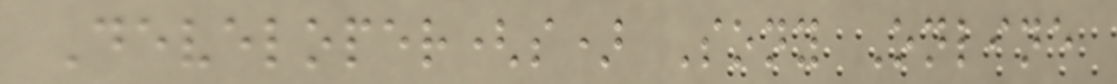Developer(s) Sony Online
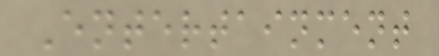Entertainment
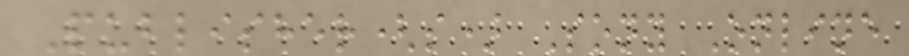Publisher(s) Sony Online
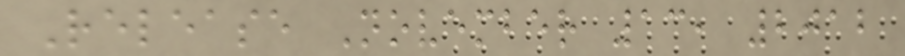Release November 13, 2012
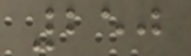250
